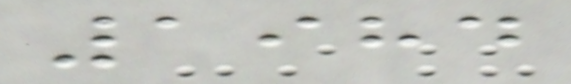1984
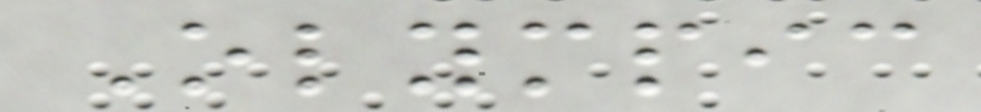Olympic
